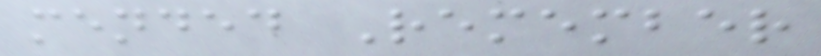mended Remember
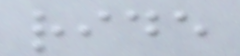ride
